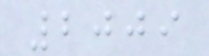2009
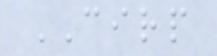CIRP
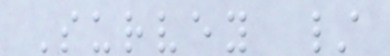Survey /
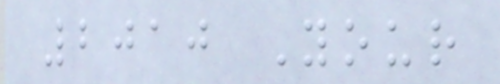2010 Your
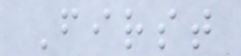First
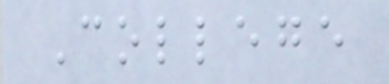College
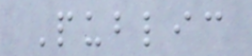Public
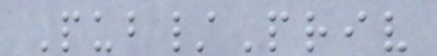Pub/Priv
